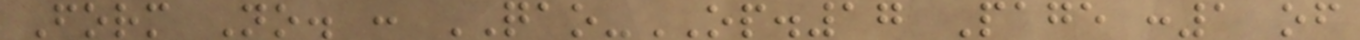Form No. : QAO-OP.17 Page :1 of
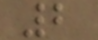2
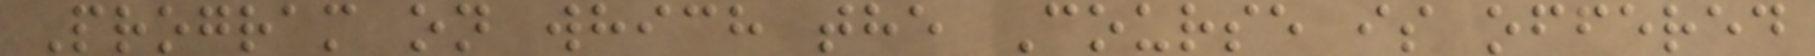Program on which the Course is offered
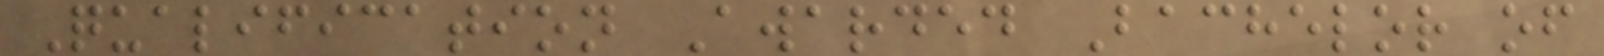Qualification Awarded Bachelor of
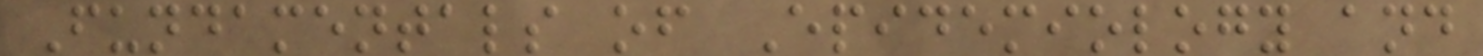Fundamentals of Epidemiology and
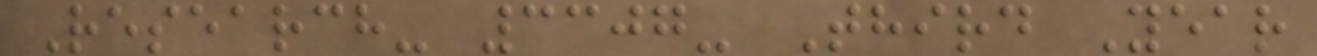Research- 3307- Third Year
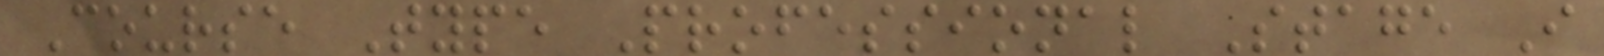Course Type Professional Stage I
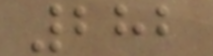282
